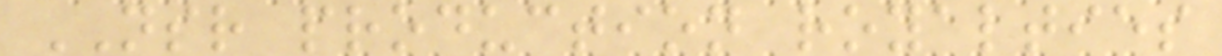NSR production royalties
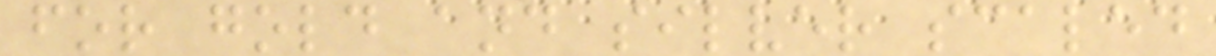for gold and silver scaled
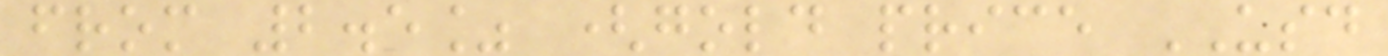from 2.5% (gold price USD
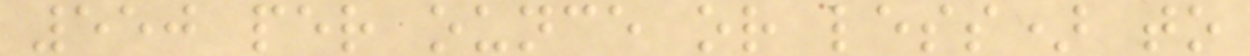550 per ounce or less) to
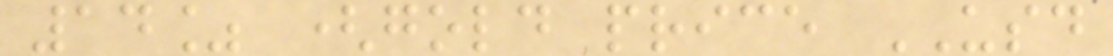14% (gold price USD
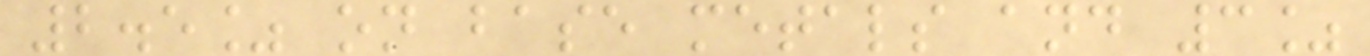2.5% on base metals and 3%
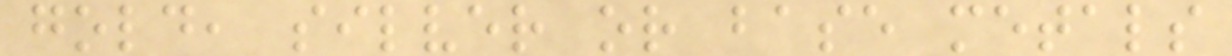gold, silver or base metals
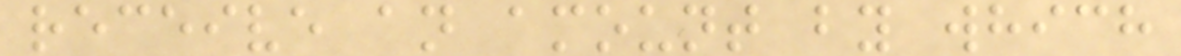receive an amount by which
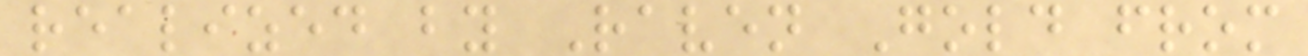realized by Raven Gold from
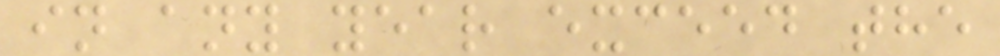in any year exceed the
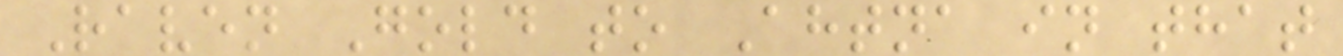Raven Gold to Ahtna in that
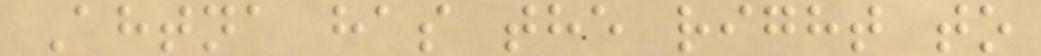Ahtna has the right to
